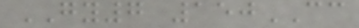GY7 150CC
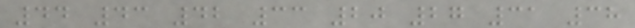44 43 42 33 20 27 31 38
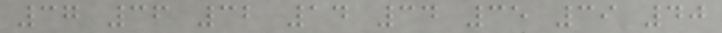37 36 32 14 34 35 39 40
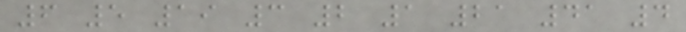6 5 19 3 2 1 21 41 4
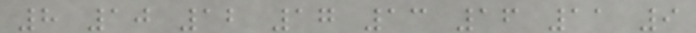8 10 12 17 13 16 11 9
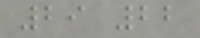29 22
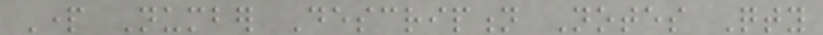Part Number Description Notes Qty
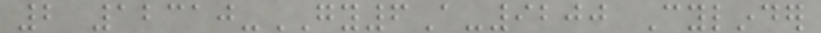2 12310-GY6A-9200 Cylinder
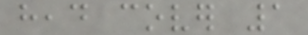head cover 1
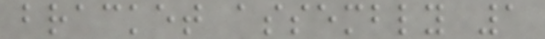bracket assembly 1
